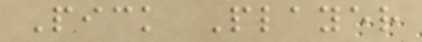Pick Player
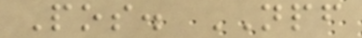Pos. NPF
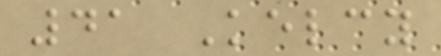41 Kelcy
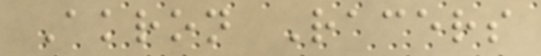Akron Racers
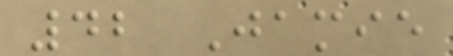42 Jamie
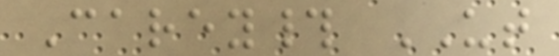Carey# UT
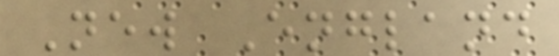New England
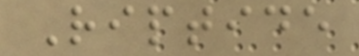Riptide
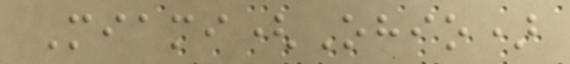Miami(Ohio)
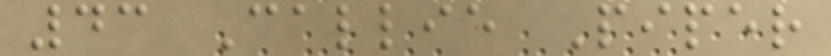43 Callie Piper
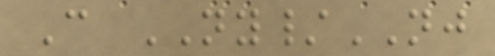C NY/NJ
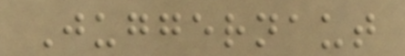Juggernaut
